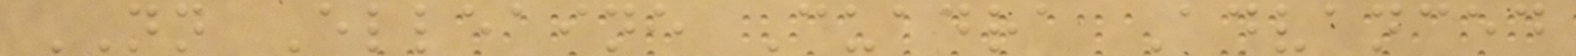NN Elleaine Cuadra Advanced
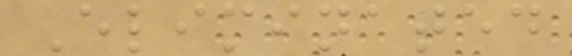Eliminated
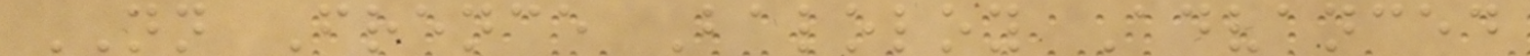NN Frence Baloloy Advanced
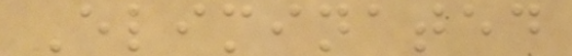Eliminated
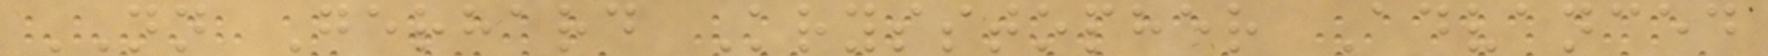NN Gerhard Krysstopher Advanced
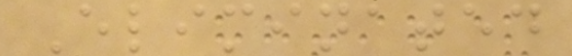Eliminated
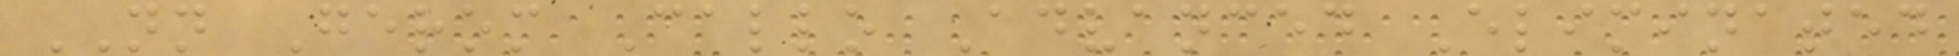NN Gerom Callo Advanced Eliminated
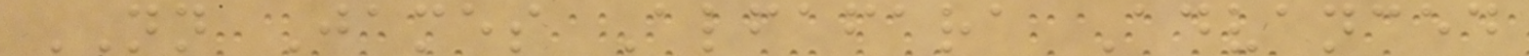NN James Alfafara Advanced
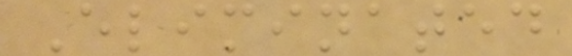Eliminated
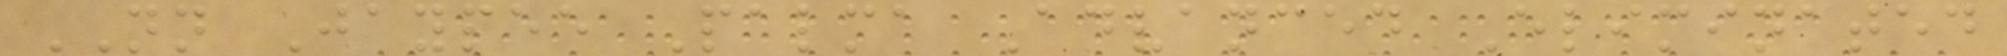NN Jaypee Palma Advanced Eliminated
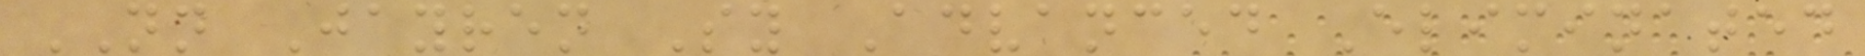NN Jayren Sy Advanced Eliminated
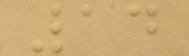14
